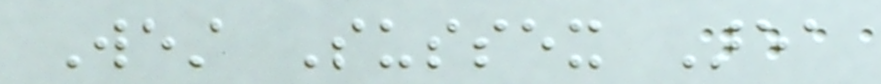West Sussex Area
